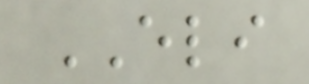ELI
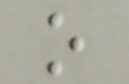o
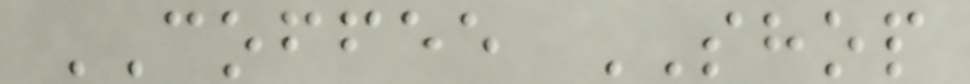COFFEE SHOP
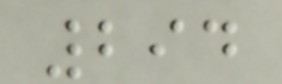294
